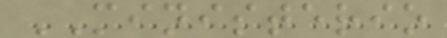MINISTERIO
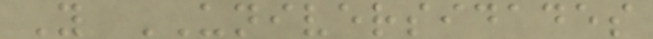Y UNIVERSIDADES
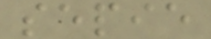sepie
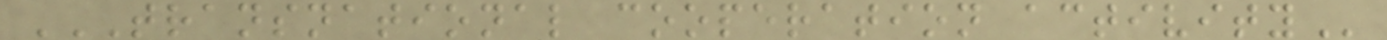TRANSNATIONAL COOPERATION ACTIVITY
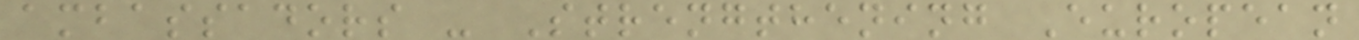ambassadors - Strengthening European
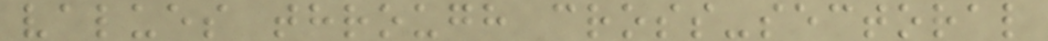values through cross-sectoral
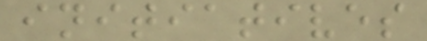initiatives
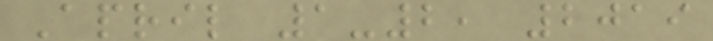April 1-2, 2019
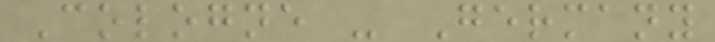Cologne - Germany
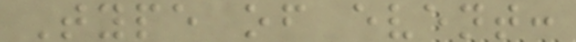Type of event:
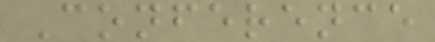Conference
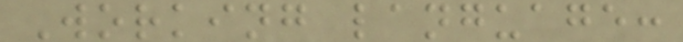Working language:
